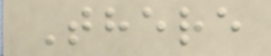There
